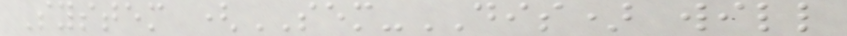System (SEM-DIS) will
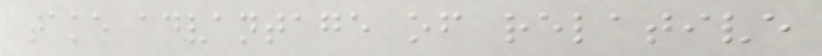take advantage of relative
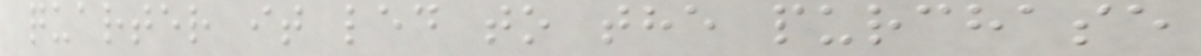quarter it led to the purchase
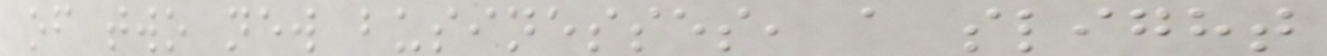of two new businesses, a slight
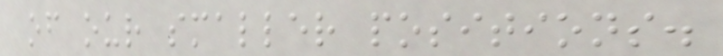of our smaller positions.
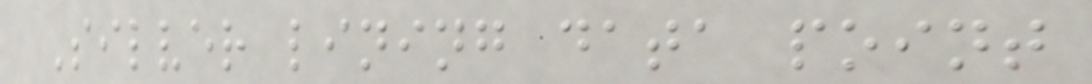Silver lining data point
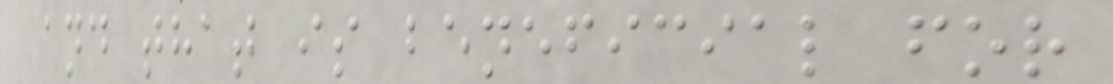and that is beneficial for
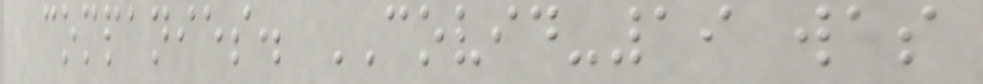companies. COVID-19 was
